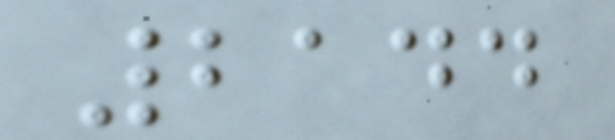2144
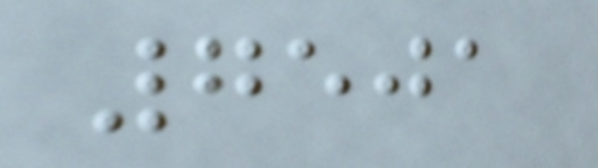7501
